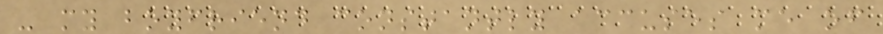- my boyfriend constantly accuses me of
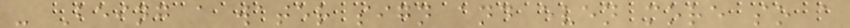- Being a water sign and even more so a
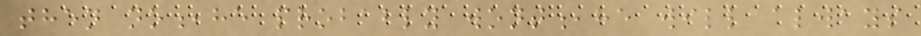then no,he probably wont,he will always
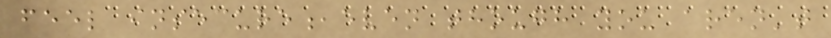feel insecure,even though you aren't
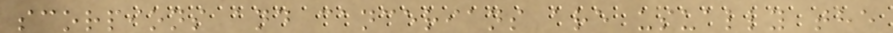scorpions and cancerians are usually the
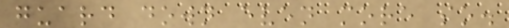guard down even more so.
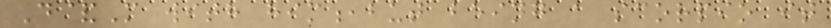D&M with him,but being a scorpio it
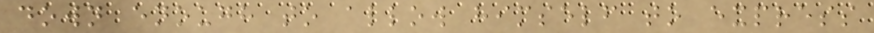down enough to allow himself to express
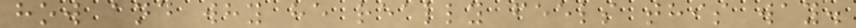how and why he really feels this way.
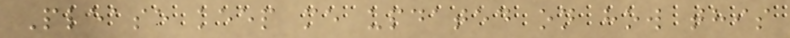Please keep me updated on how this
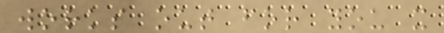works out for you x
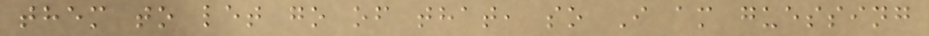them to let go of that, so I am guessing
